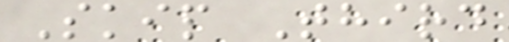Skip Third
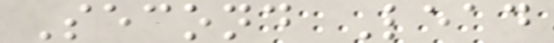Second Lead
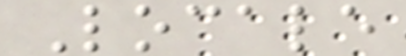Locale
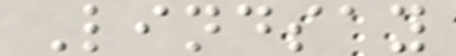Lindsay
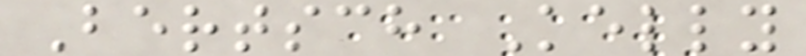Bertsch Kelly
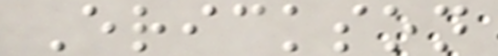Erickson
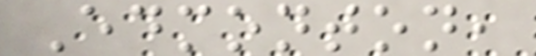Edmonton,
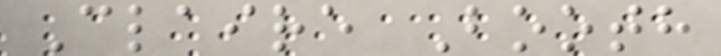Claire Booth
